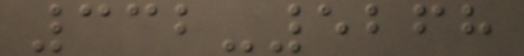332-5268
